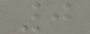0
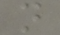n
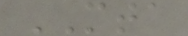MTA
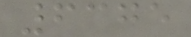6375
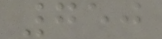750
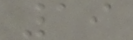19
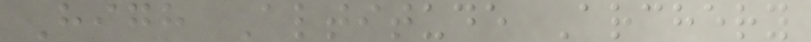High Altitude Archery
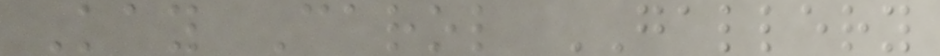Kay Carol GALLERY
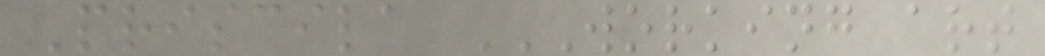Priscila WORKING ART
